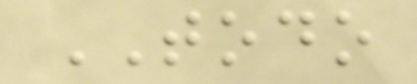TODO
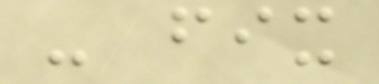- fix
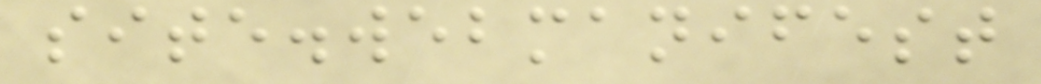site.webmanifest
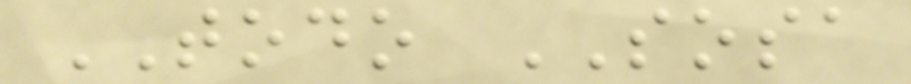TODO SOSA
